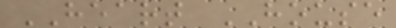HEART HOUSE
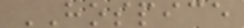HOSPICE
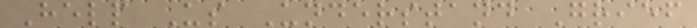Help Us Understand Grief
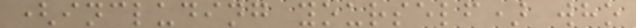(including yourself) who
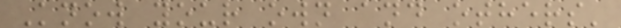Know your own and others'
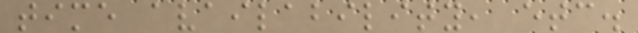time availability, etc.
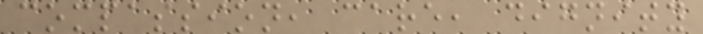compassion, care, dignity
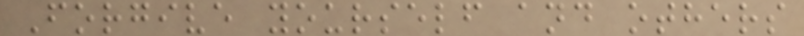Forgive yourself and others
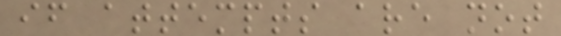if attempts are not
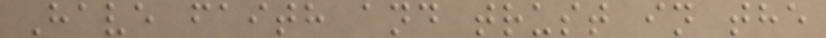Have faith and trust in the
